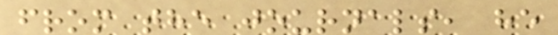from the journals, he
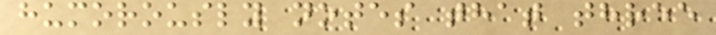humorously notes that three
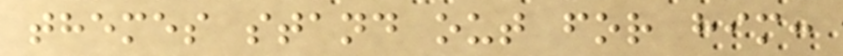themes stand out for him:
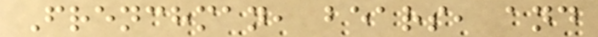Frenchman, bears, and
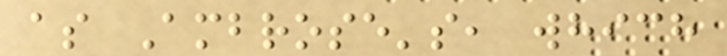as Ambrose's, which
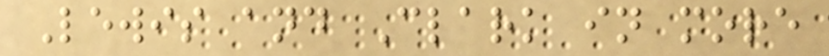Lewis and Clark in more
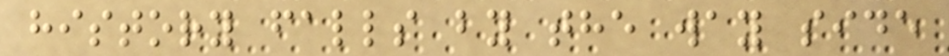history falls by the way side
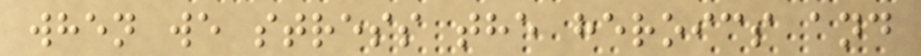when we stress the heroics and
